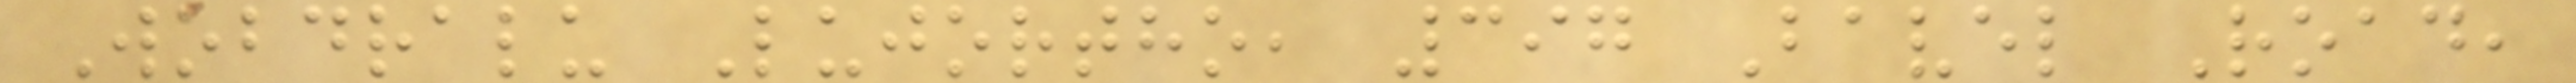Wobdralu Lujortho, 397 Bavel Road,
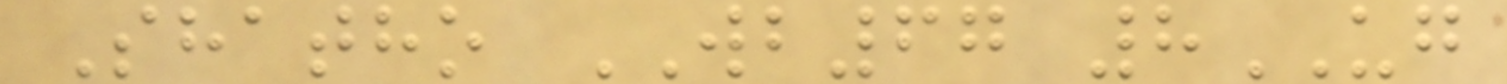Shatho WB67 8UG
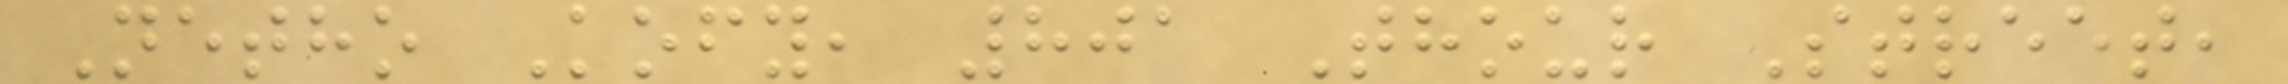Netho Kofy, 801 Thour Street,
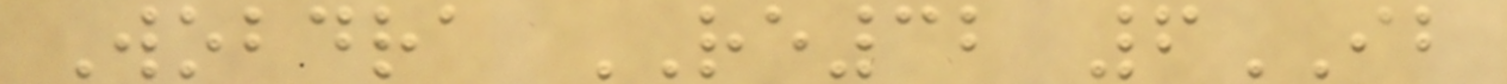Wobdra RE32 6IB
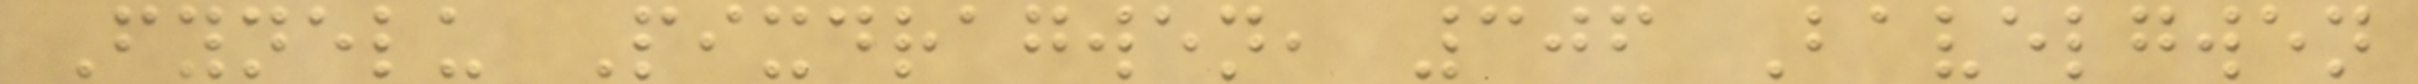Fynelu Pixdragwen, 306 Bavelgwen
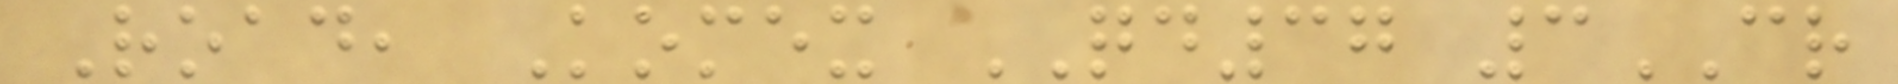Road, Komex QD37 3CR
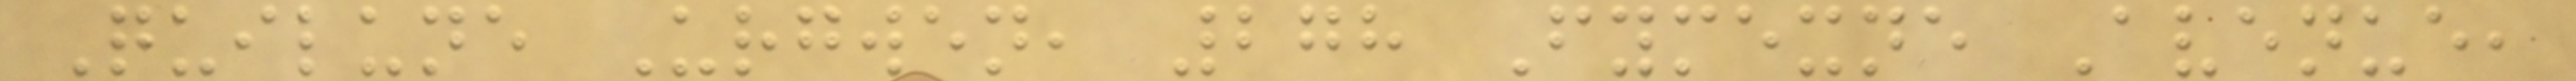Quilune Urgwen, 278 Fymexne Avenue,
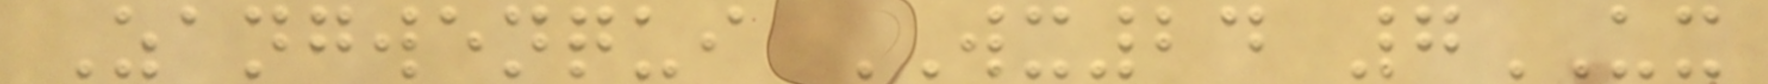Zangwenqui WX24 7UX
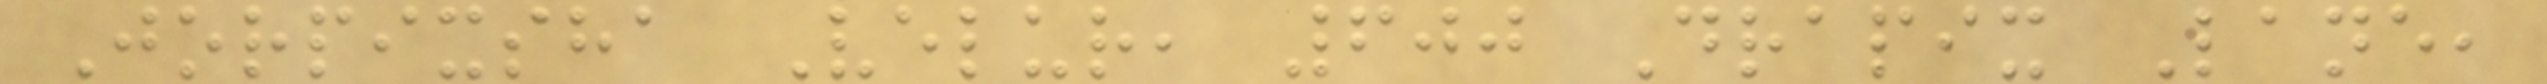Jorpixsha Velur, 600 Drapix Lane,
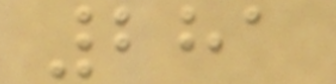281
